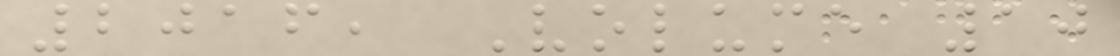2016, Volume 10
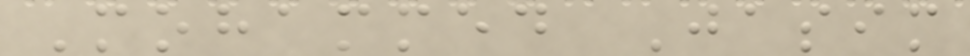Mohammed Jasim
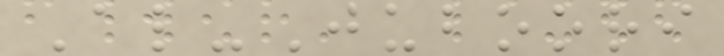Al-Juboori
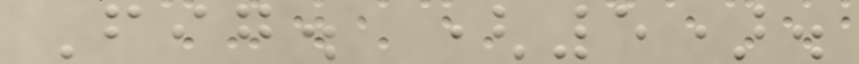Fig. (5).
